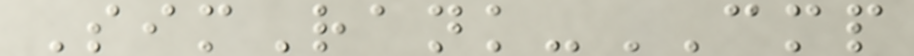SimRank-CMP
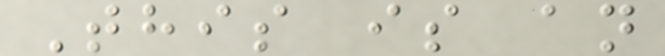This is an
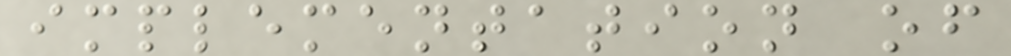implementation of
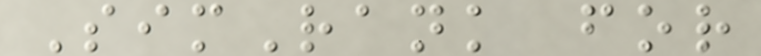SimRank for
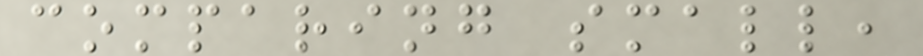comparing small,
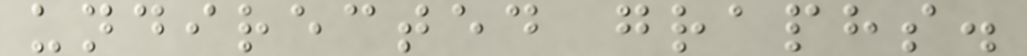undirected graphs.
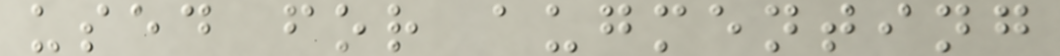used for augmenting
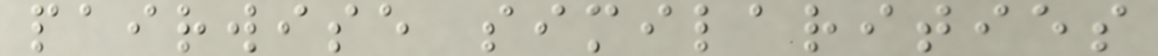pairwise similarities
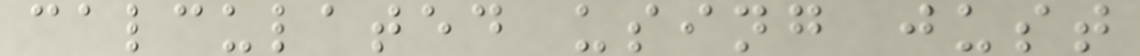calculated using just
